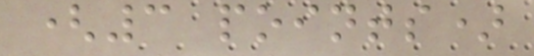(3 points)
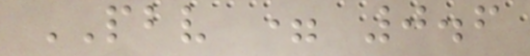PBV = 0.6
